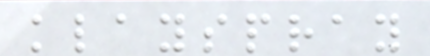klayspray
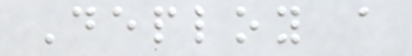Deploy a
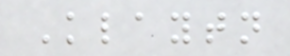Klaytn
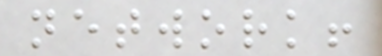network!
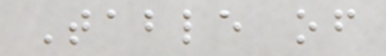Table of
